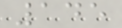145
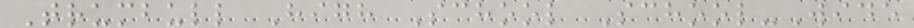Trumbull High School School-Wide
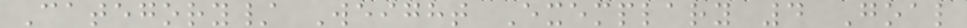Category/ Weight Exemplary 4 Goal
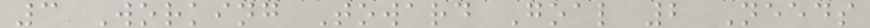3 Working Toward Goal 2 Needs
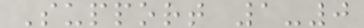Support 1-0
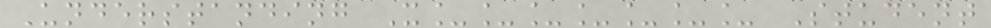Understanding X_______ Student
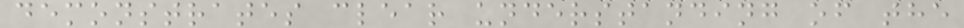demonstrates clear understanding of the
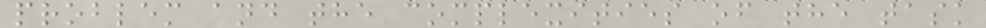problem and the complexities of the task
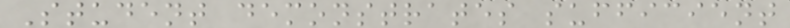Student demonstrates sufficient
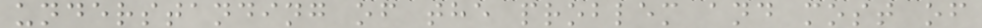understanding of the problem and most of
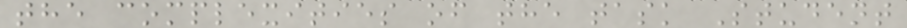the complexities of the task Student
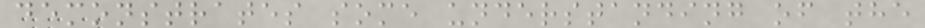demonstrates some understanding of the
